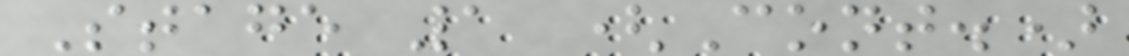Stage 1 (Cont.)
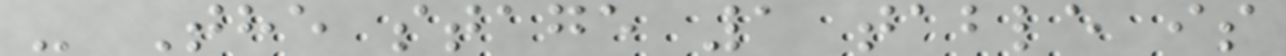- The stage 1 table is
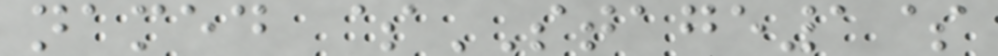named $STAGE1$
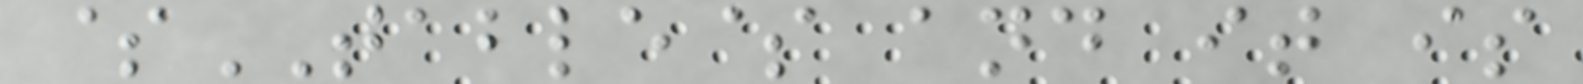$TABLE$ and it is
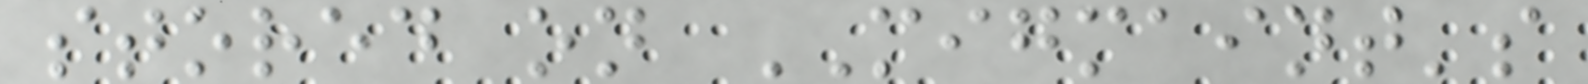stored on MIGMAINT's
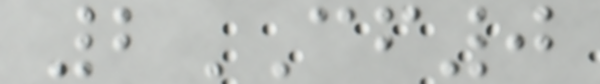2CF0
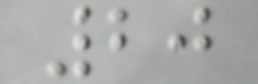20
